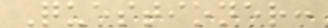Questioner:
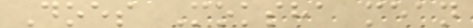Does Moksha mean
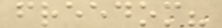freedom?
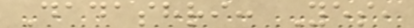Dadashri: Yes,
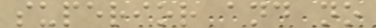superior and no
